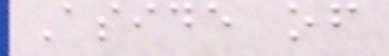Aside of
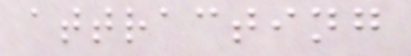attracting
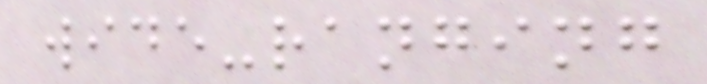wide-ranging
